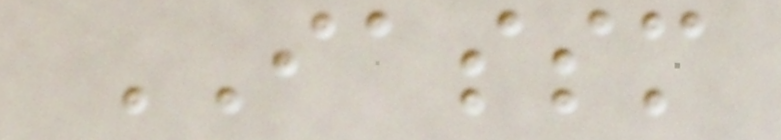IASSM
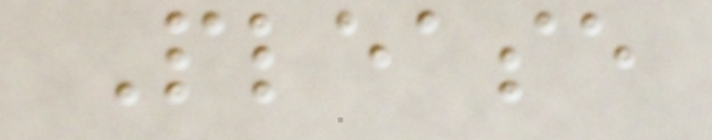Please
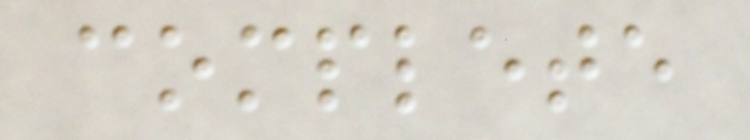complete
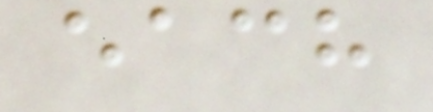each
